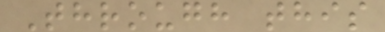Through this
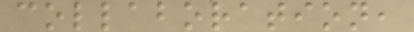collaboration,
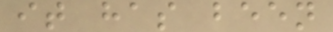it has been
